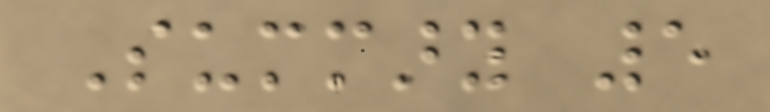Summary 5
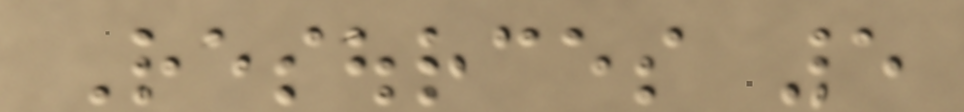Resources 5
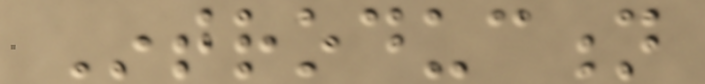Introduction
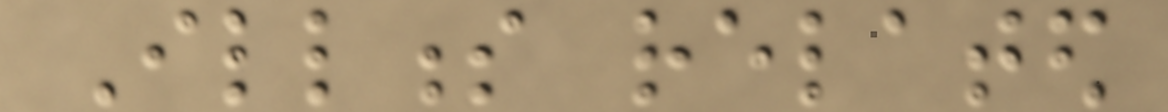Illness related
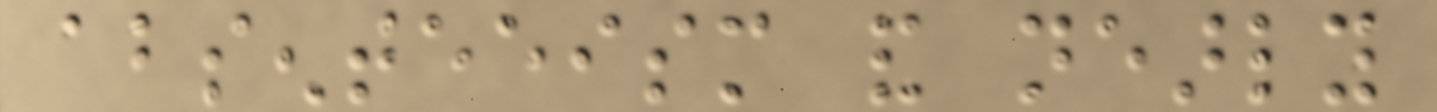absenteeism and nearly
